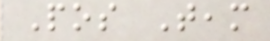Pos Team
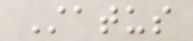Status
